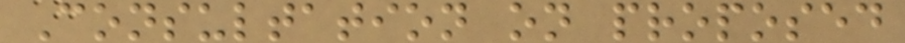Consultation on proposed
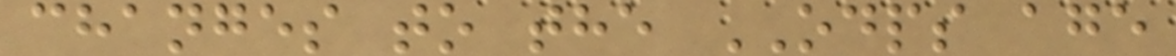changes to the ODPS age
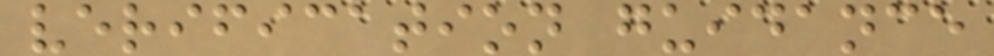verification guidance
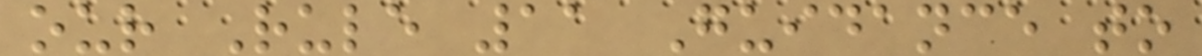our Rule 11 Guidance to
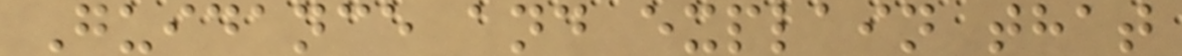Guidance and explain that
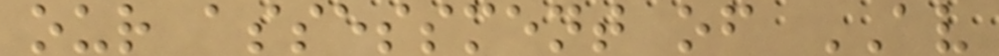our assessment of AV
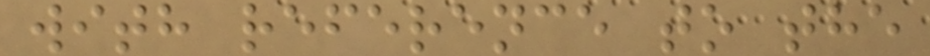with reference to the
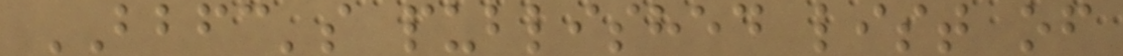BBFC's published list of
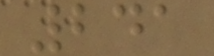241
